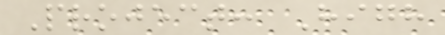Project: High
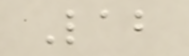Lab
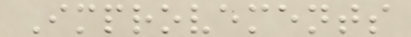Improvements
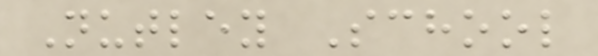Nutley School
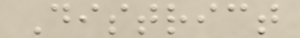District
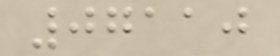07110
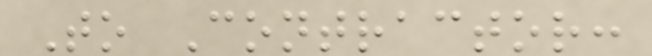To Contractor:
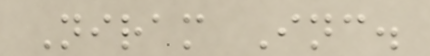Niram Inc.
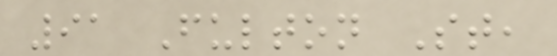91 Fulton St,
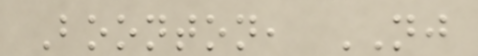Boonton, NJ
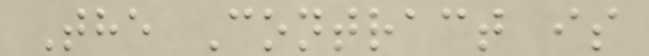The Contract is
